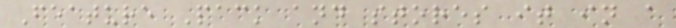Feature Pack and stores it in a
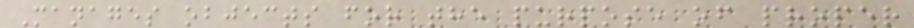Manages objects for the purpose of proper
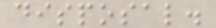disposal.
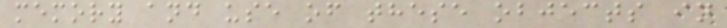memory and use of these objects in
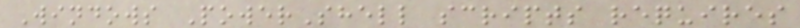Windows PowerShell scripts requires
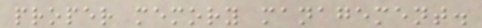proper memory management.
